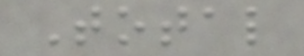Total
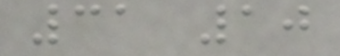31 10
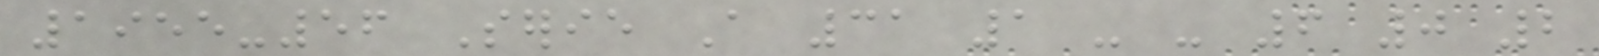1955-56 Serie A 31 1 - - 6 0 2
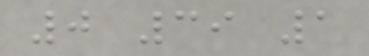0 39 1
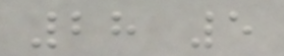28 5
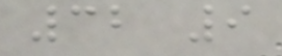32 9
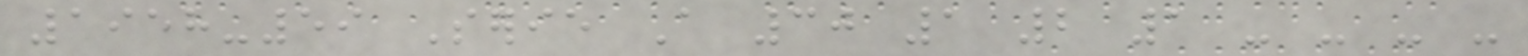1958-59 Serie A 30 1 2 1 - - - -
